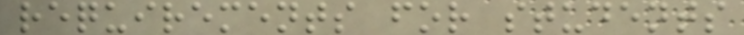requirements for students
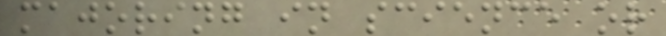majoring in science or
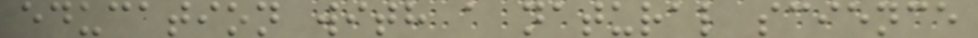education with a natural science
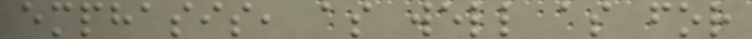emphasis, as well as for
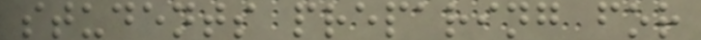students preparing for
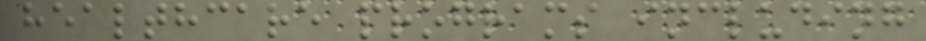healthcare programs including
